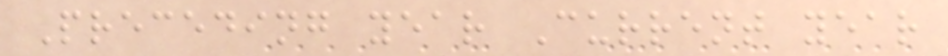Preceding year Current year
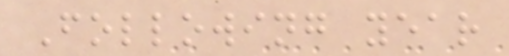Following year
